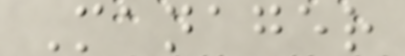Manager
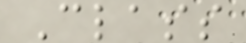Class
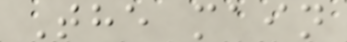The main
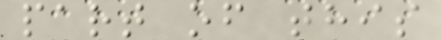part of this
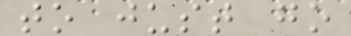to just go
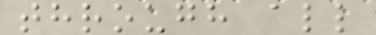through all
